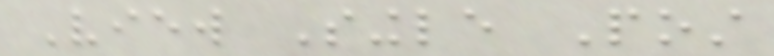View Single Post
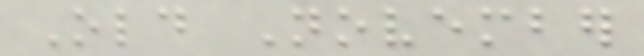Old November
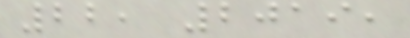22, 2019,
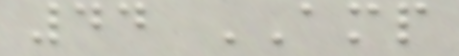44 AMP
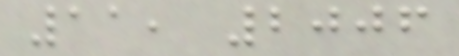11, 2006
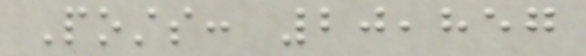Posts: 20,857
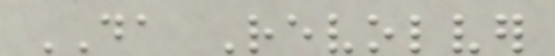DA Revolver
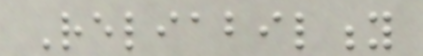Reliability
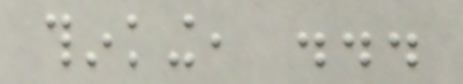thinking, ...
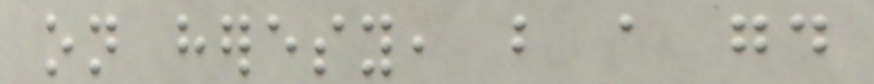on heresy, but a good
